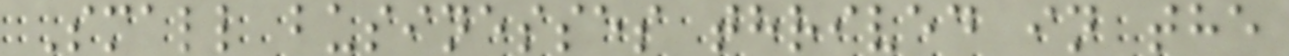Small businesses thrived in the
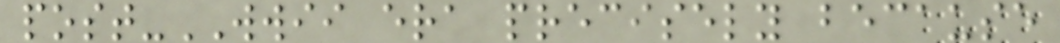post-WWII era precisely because
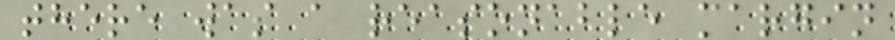there was a reasonable margin
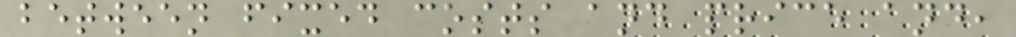between fixed costs and price and,
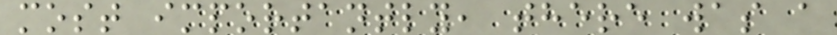most importantly, there was a
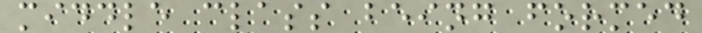middle class being formed
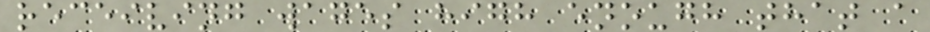receiving wages high enough that a
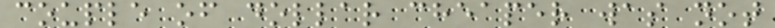couple of dollar cheaper was not
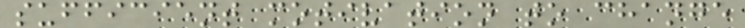sufficient motivation to change
